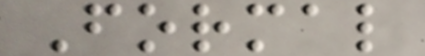Formal
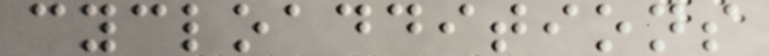cycloadditions
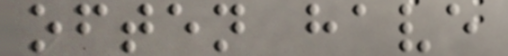often have
